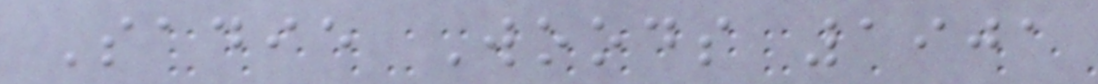Sadie Woods 1901
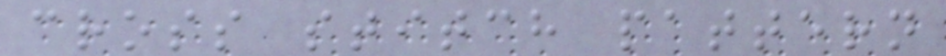cross stitch pattern
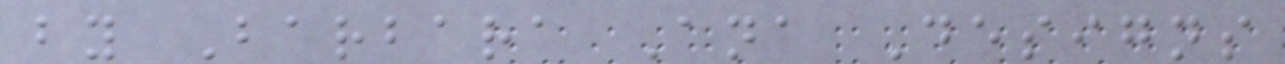by Barbara Ana Designs
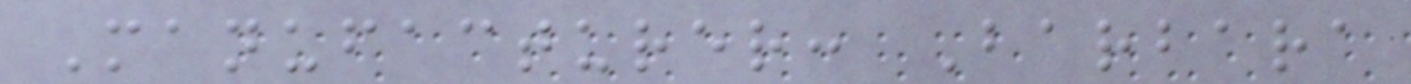Manufacturer: Barbara
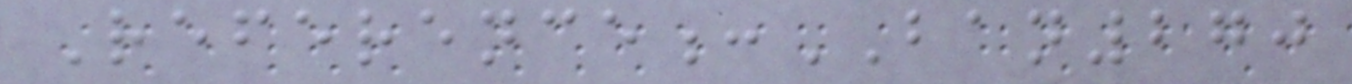Reference:BAN270
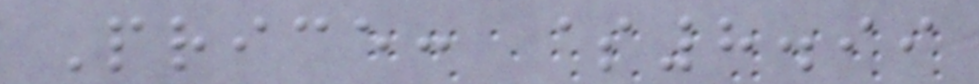Price: $8.99
